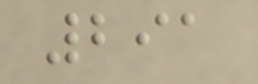291
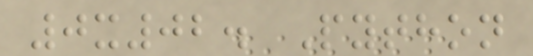0x02. Python
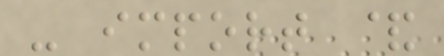- import &
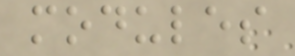modules
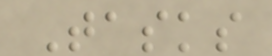Tasks
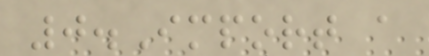0.Import a
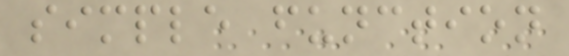simple function
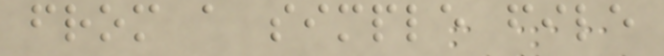from a simple file
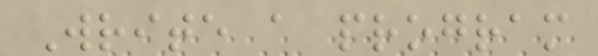Write a program
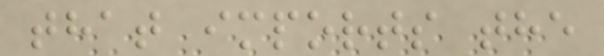that imports the
